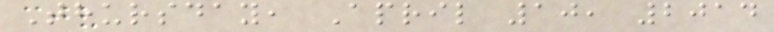Thursday, April 10, 2014
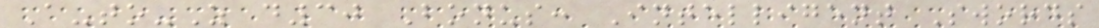A-to-Z d30 Bonus: Intelligent Swords
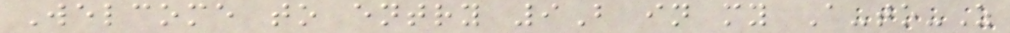Welcome to entry 9B in my A-to-Z
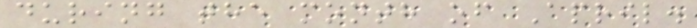during the month of April.
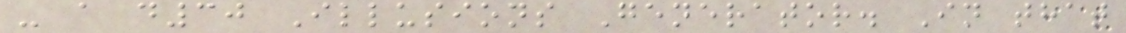- a d30 Illusions Generator. In that
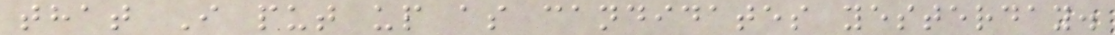that I put up as candidates yesterday.
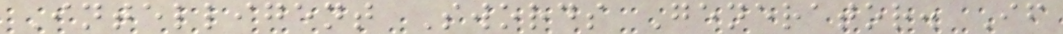Intelligent Swords Generator. If
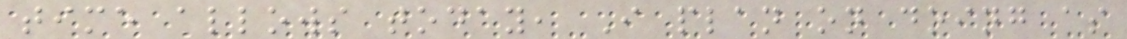time allows today, I plan on doing as
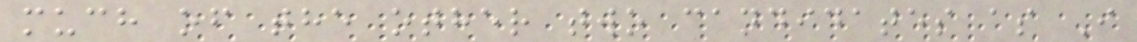much of the other two candidates as I
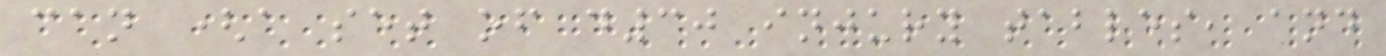can (a set of d30 injury tables, and
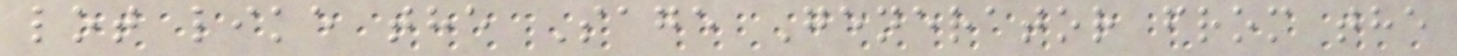lot like the Sage Generator from the
